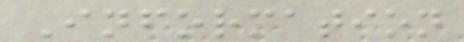Information
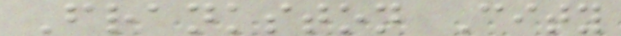Frankston City
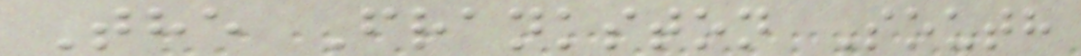The Frankston South
